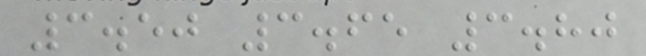3.50 3.65 3.80
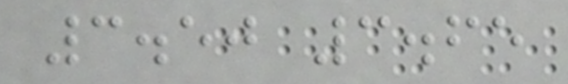3.50 3.65
